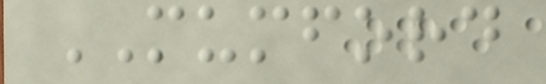MUMFORD
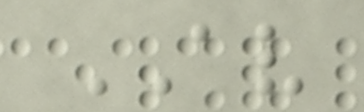AV
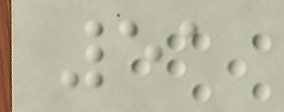51
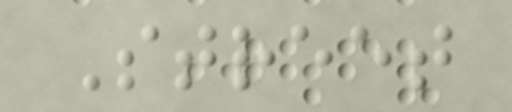Street
